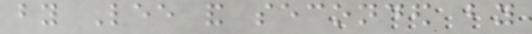by Lee and seconded by
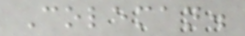Coleman.
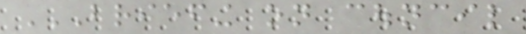BRIEFING ON COUNCIL
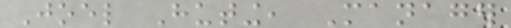Joel Huting, Manager
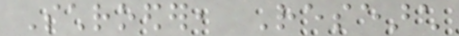Schroeder, Research
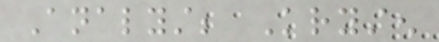Analyst; Krysten
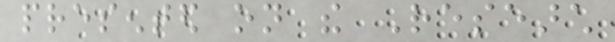presented on the Research
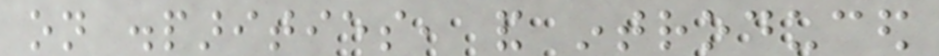on disparities, and introduced
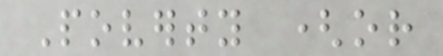Poverty (or
